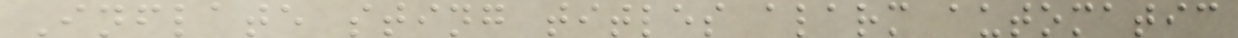Inflate sting titles alarm automatic
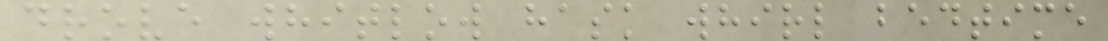drove whitlow hask whirl bedtime
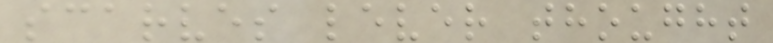scarves lever thought
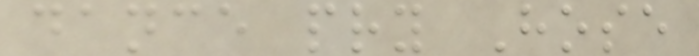dance pry Hose
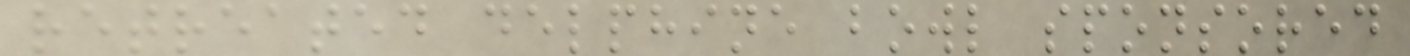retreated delphine bowl sponsored
